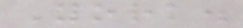York.
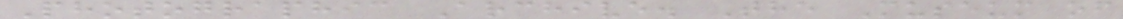Photographic Archive. The Museum of
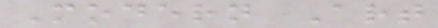Modern Art
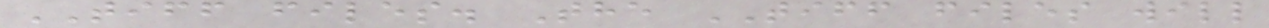TIFF files. The TIFF files will
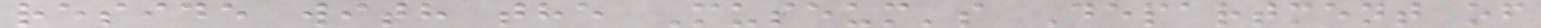reside with the Museum's Department of
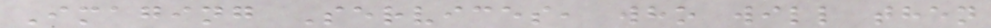Imaging Services, who will then
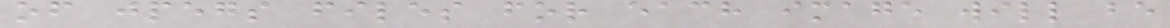of jpegs files for each image will be
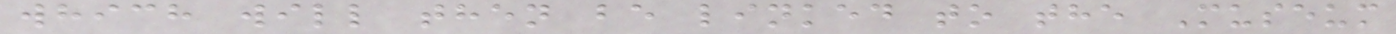which will then be linked to the Museum
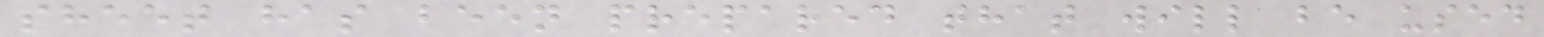sheet has been prepared that will be used
